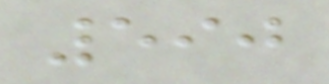590
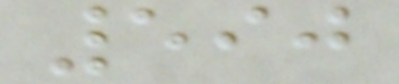590
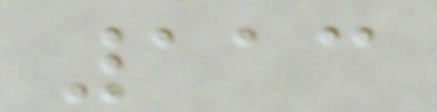113
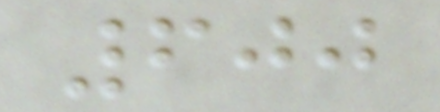600
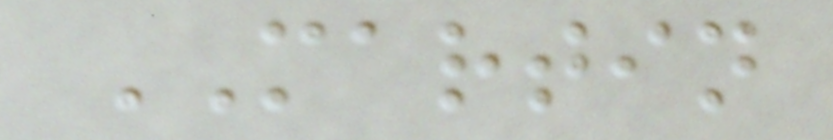MARTIN
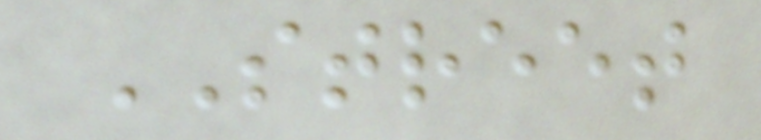STREET
